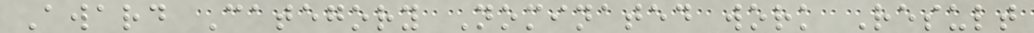Award Category Nominated work Result
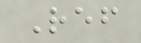Ref
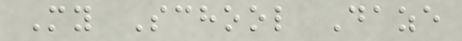My School Daze
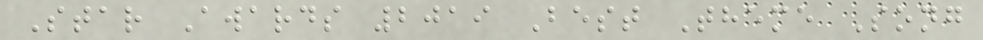Star Awards 2019 Best Theme Song
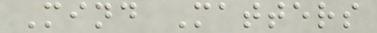Mind Matters
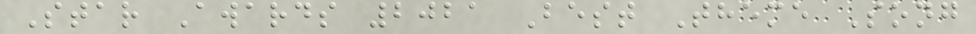Star Awards 2021 Best Theme Song
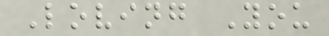Loving You
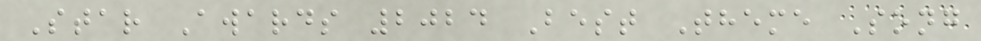Star Awards 2024 Best Theme Song
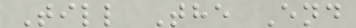Till The End
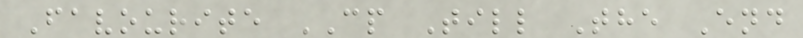Favourite CP Till The End
